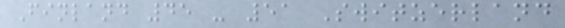Finland 45 - 51 Switzerland
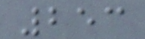253
